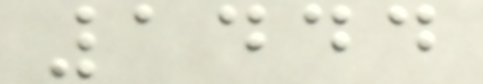1444
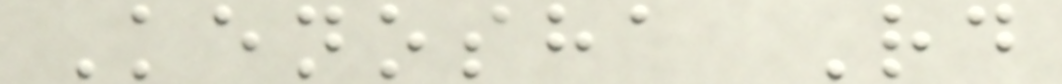Kenosha Rd
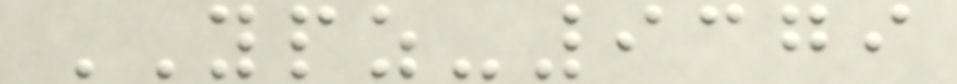YPZ-9379
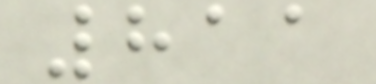811
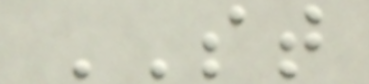ST
